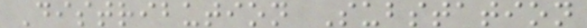Distribution Substation
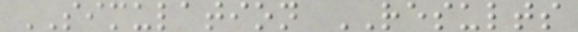SIMULATION RESULTS
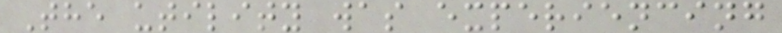The utility was experiencing
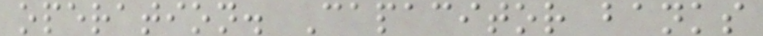operation. Capacitor banks
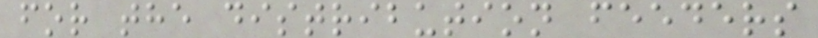for the distribution feeders
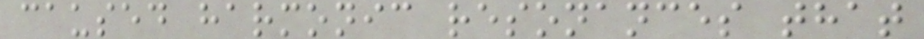caused harmonic resonances that
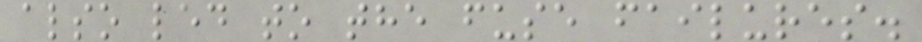also led to the fuse failures.
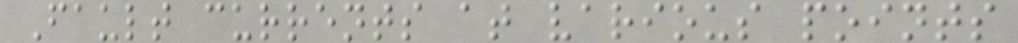Fault currents at various points
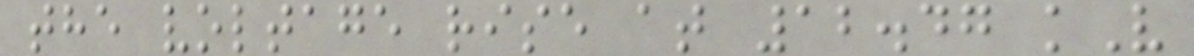the voltage rise at 12.47 kV
